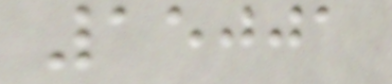15001
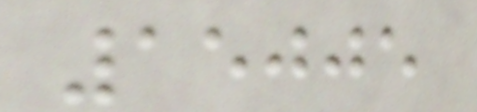15005
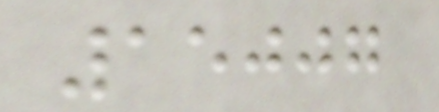15007
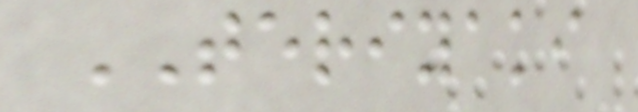TERIYAKI
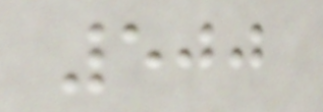500
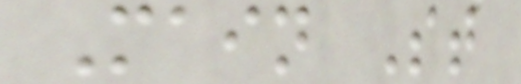Main St
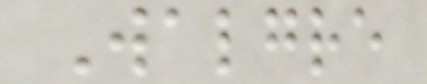Walgre
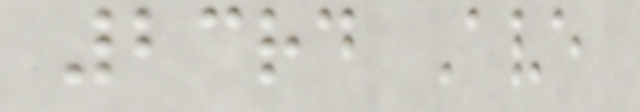23rd Ave
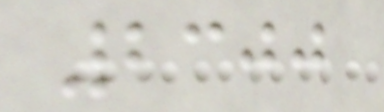2300
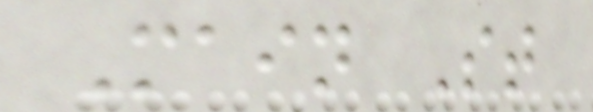Main St
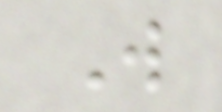W
